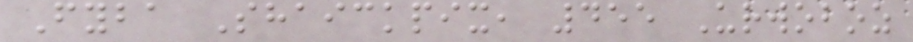Fyba Shaickpix, 455 Urwoboz
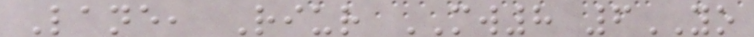Lane, Riur MW8 6YO
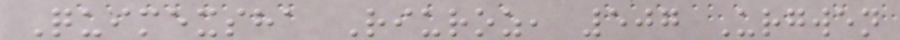Quimexsha Riuroz, 507 Urgwen
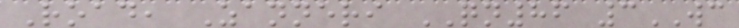Road, Zanneri QN86 3WC
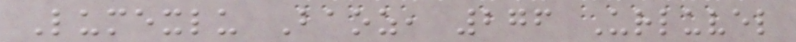Lumexlu Baoz, 276 Urluvel
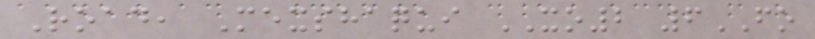Road, Mexshaqui XO2 6FO
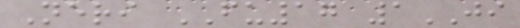Neri FU17 1JI
